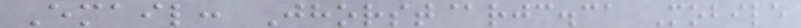Email: Jhorst@rjc.ca Mobile
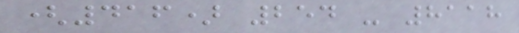(416) 254 - 8118
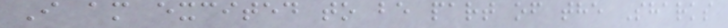I am excited to be part of the Sharks
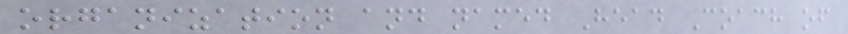organization and named Head Coach of
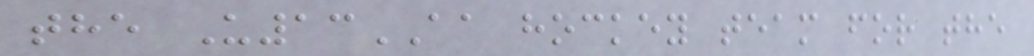the U13AA hockey team for the
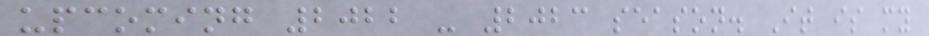upcoming 2022 - 2023 season. It is my
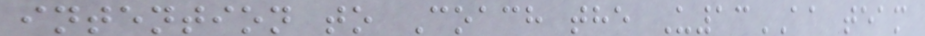intention to Coach the U13AA team
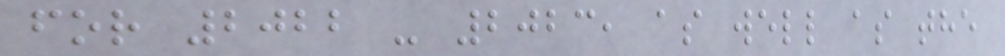for 2022 - 2023, as well as the
